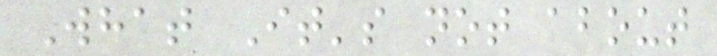What It's not about
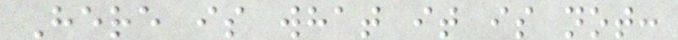Here is what it is not:
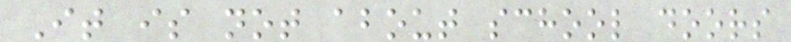It is not about school doors
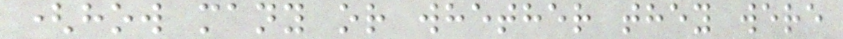(how many or whether they were
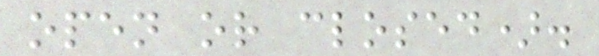open or closed).
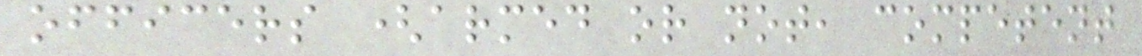officers (armed or not, competent
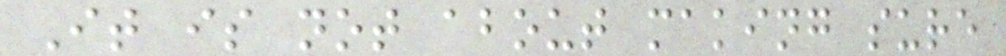It is not about making sure
